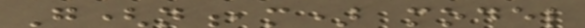G(n,m) model
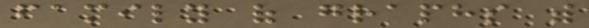family of graphs with
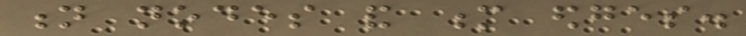n nodes and m edges.
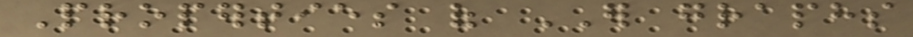Properties of ER graphs
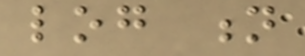log n
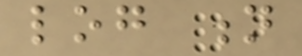log n
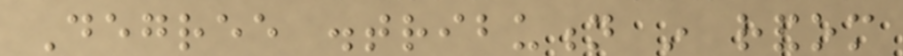Degree distribution in random
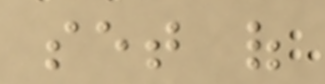set of
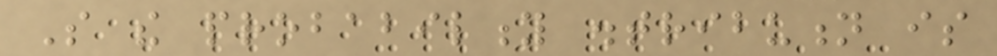So the probability distribution is
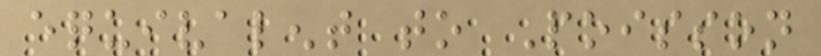equivalent to Poisson
